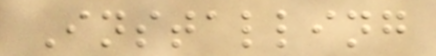Installing
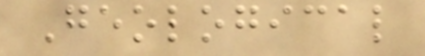Geological
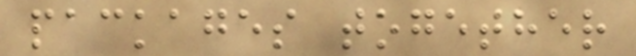packages together
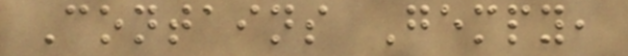Contains Gempy,
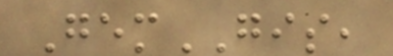GemGIS,
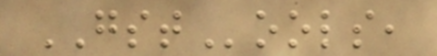GSTools,
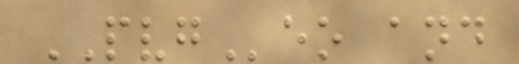PVGeo and
